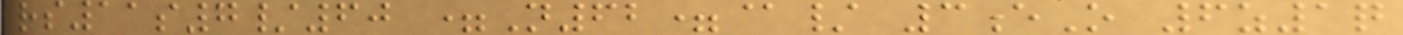rs11s7/60 =N62=@/ 3eO 6z1q
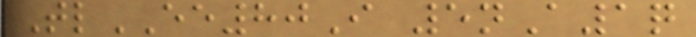TlEE80I 5nA1q
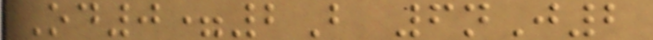Od0=2B 6nJ2
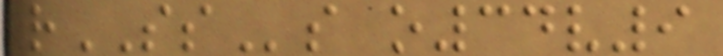rSSs o34v9
